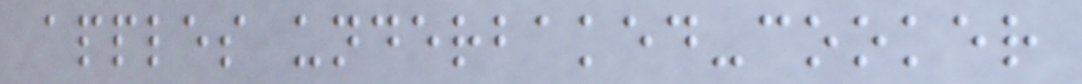apples underbaked-cooker
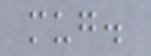mug.
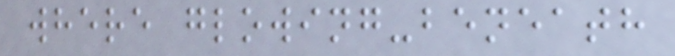where glowing-beneath
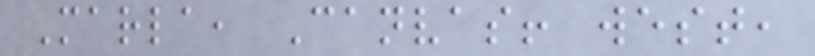Marla, Canvas! west,
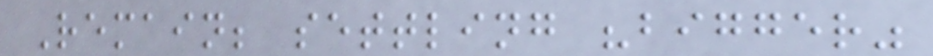Remain; settling "bigger"
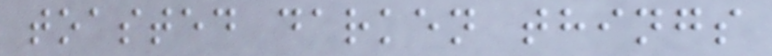toasted darken things
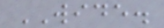WIDE.
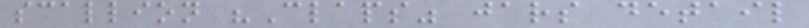scallion "Claps" jars detail
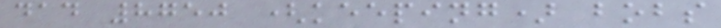dad 8750 (keeping) bobs
